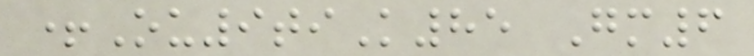+Ou9tiK85 Gm6
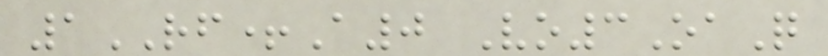1RF+A0 Vo3OaQ
